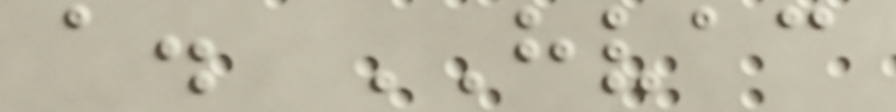a. HVAC
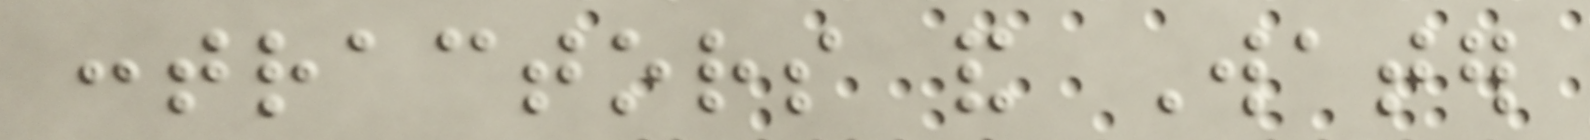contractors and Water
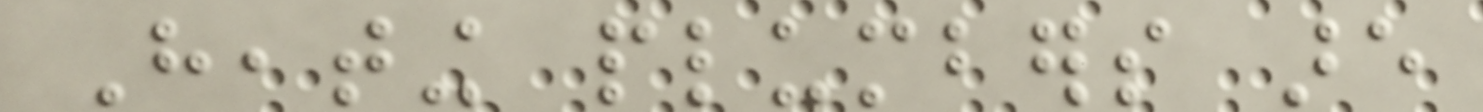Heating plumbers are
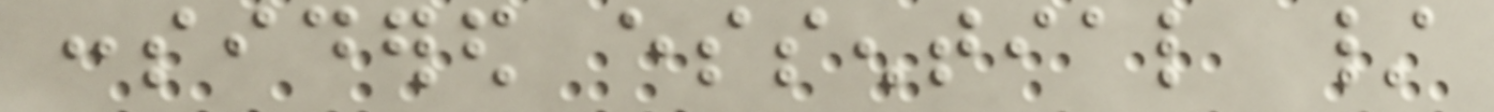considered essential /
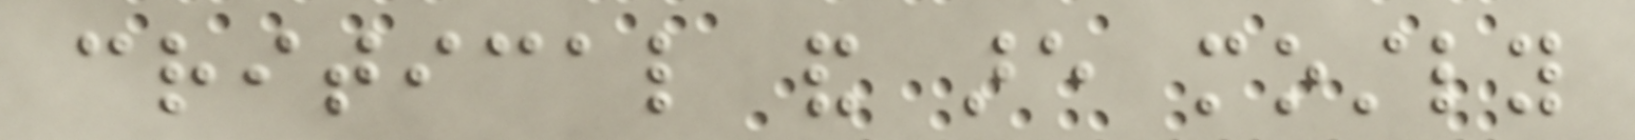critical and are mostly
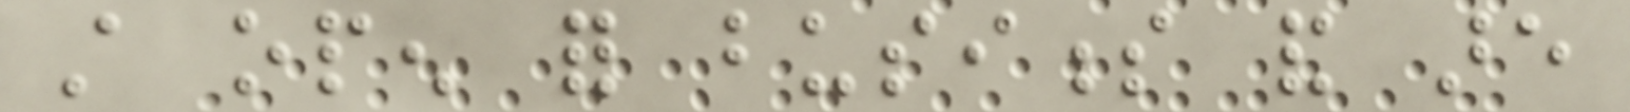still open for business and are
